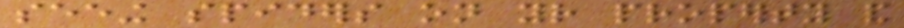seeing spiders on your property and
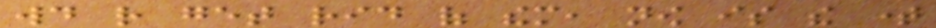would rather get rid of them, now is the time
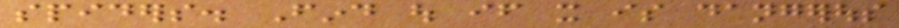spiders. Find out if it is dangerous
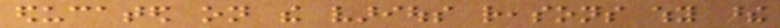educated on the various reasons why these
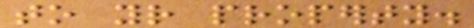to your property.
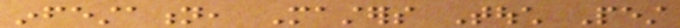infestation, Masters Touch Pest
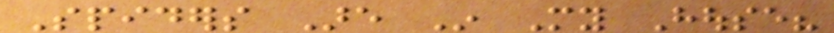Spiders Are In My House?
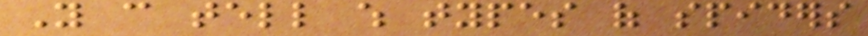You can tell which types of spiders
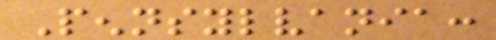Pennsylvania:
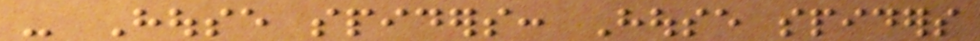- House spiders: House spiders
